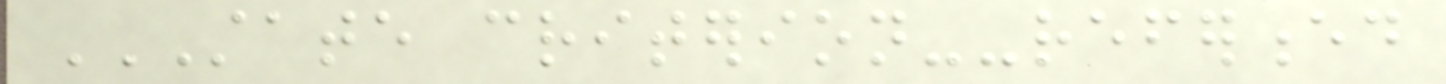STATE CRITERION--REFERENCED
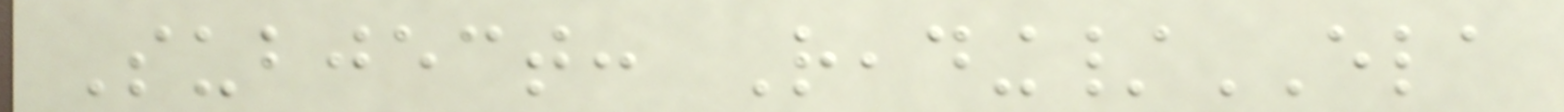Subject: Reading/ELA
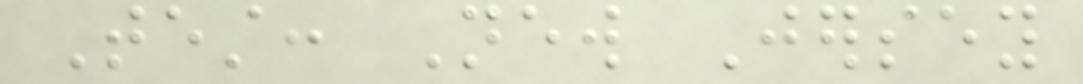Test: New Jersey
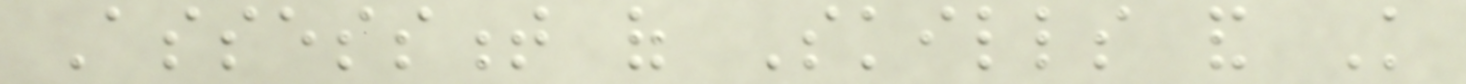Assessment of Skills and Knowledge
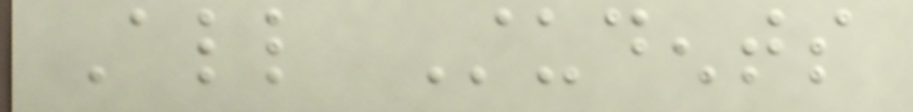All Students
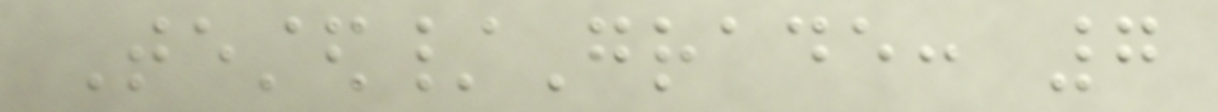Tested/Grade: 7
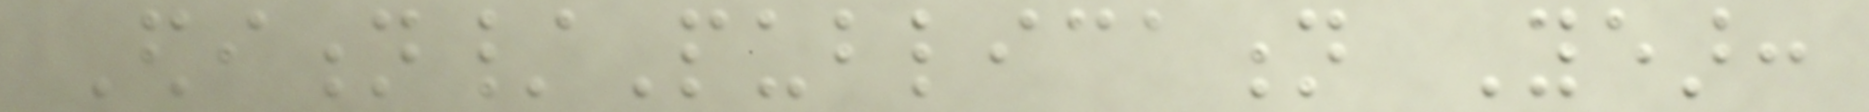Edition/Publication Year:
